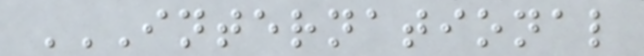INTERNATIONAL
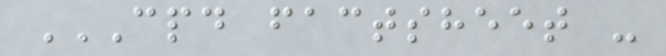CPD FACTSHEET -
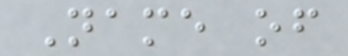Name of
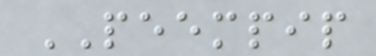PEEMPIP
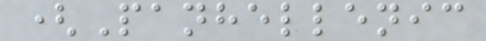(Panhellenic
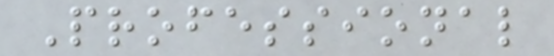Professional
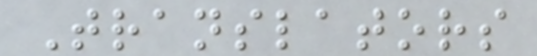Translators
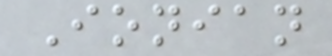Ionian
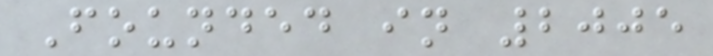Founded in 2005
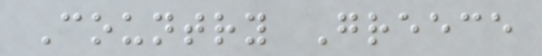Country Greece
